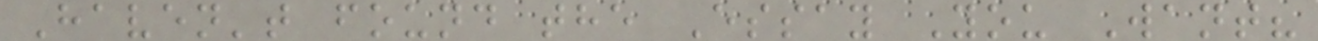Haven't found the Essay You Want?
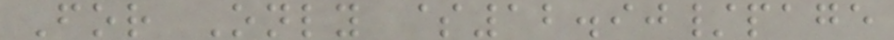For Only $12.90/page
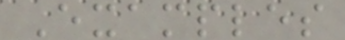Examples
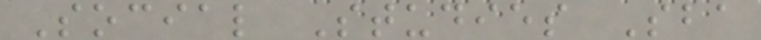Social Studies Sba
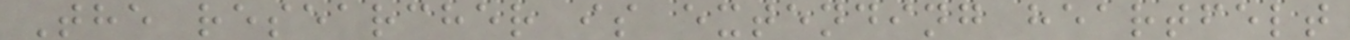The researcher is extending heartfelt
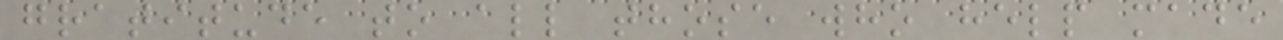gratitude to all those who help made
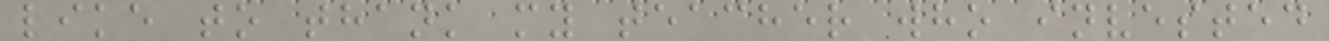like to thank my teacher who invested
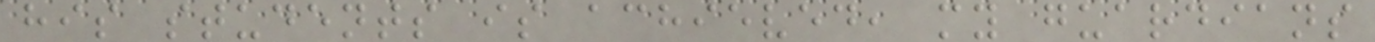his students is achieved, my guardians
